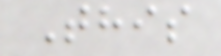This
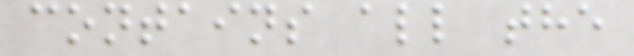contains all the
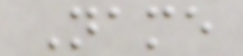Name
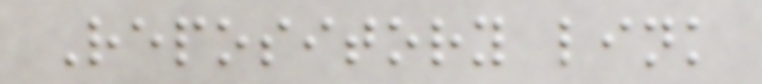Repository link
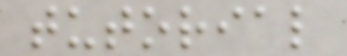tutorial
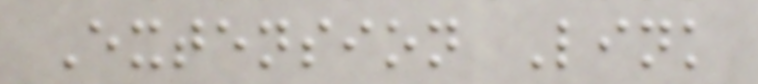Extension Link
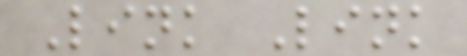Link Link
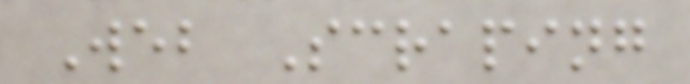Web Scraping
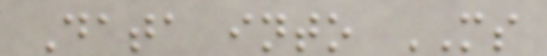Data into MS
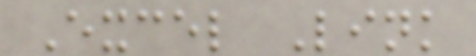Excel Link
